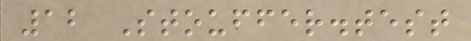12 Stouffer.test
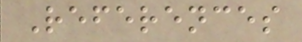References
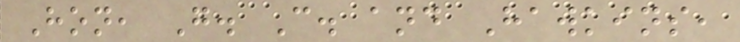Hon, G. C. and Hawkins,
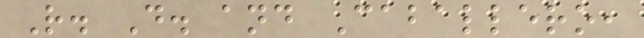R. D. and Caballero,
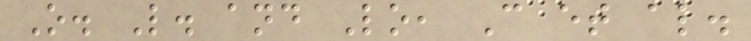O. L. and Lo, C et al.
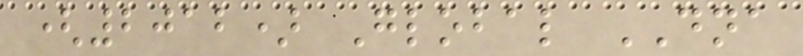(2012) Global DNA
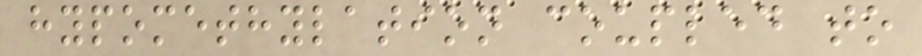hypomethylation coupled to
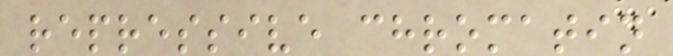repressive chromatin
